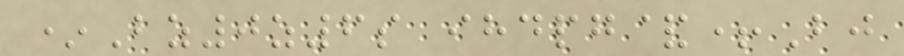*Bz0z6s ihdpg&+Bj
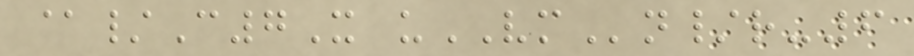@/C7X uVMn/r-6
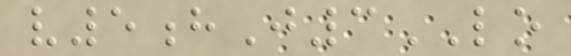v5hJ3LO
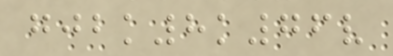gjbk8k76v
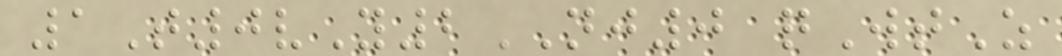1T0vY2NJ0 qWtZ
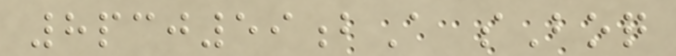8pcj59bA sBoq
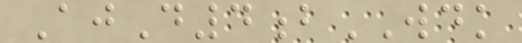AjD4bWDK
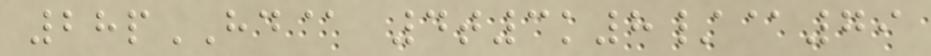28pHD@ 4t3k8/@79
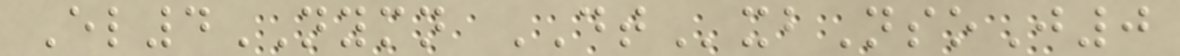El4NYMN DTxbNsoJ0
